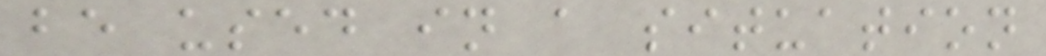be used in a situation
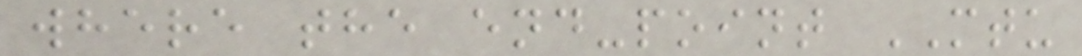where the end-point MTU
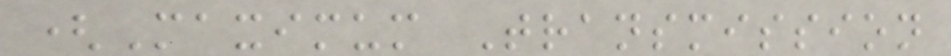(Maximum Transmission
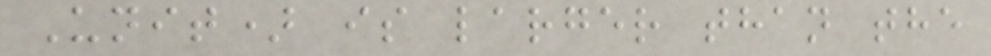Unit) is larger than the
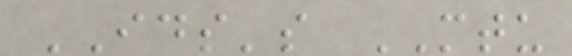IDS's MTU
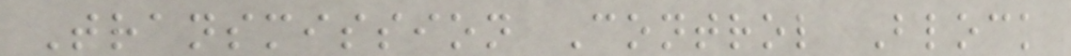Transmission Control Block
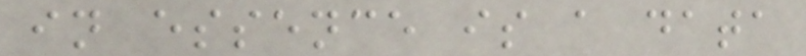in essence is a data
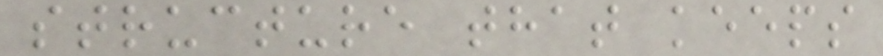structure that keeps
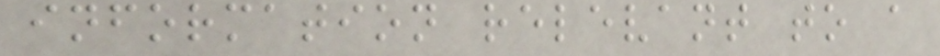information relevant to a
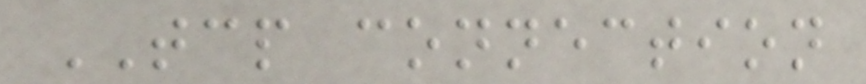TCP connection
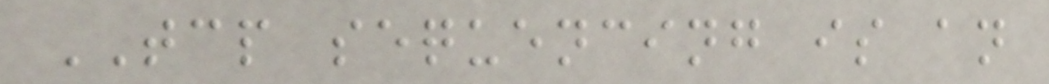TCP sequencing is an
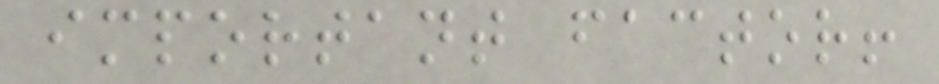important factor!
